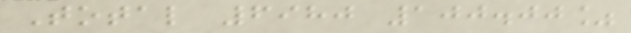Total 6980 100.00%
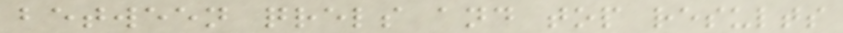between qrels and top results
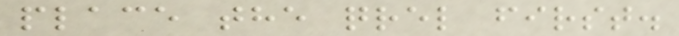place the qrel first.
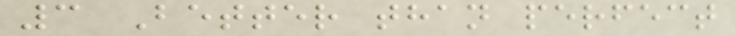3 Better than perfect
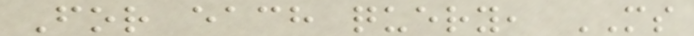For each query, MS
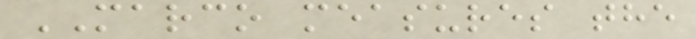MARCO measures the
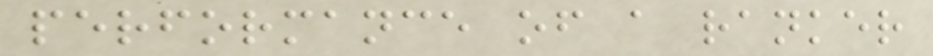performance of a ranker
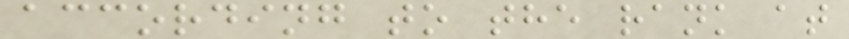according to the rank at
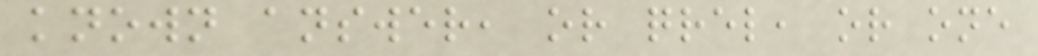known answer, or qrel, or one
